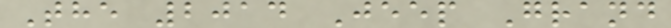The 2014 Jeep Grand
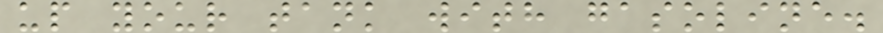up your tank with gasoline.
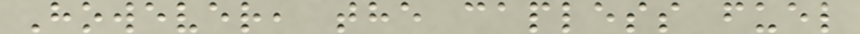However, the capless fuel
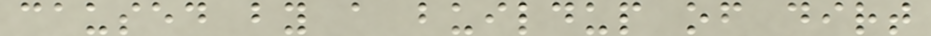caused by a buildup of dirt
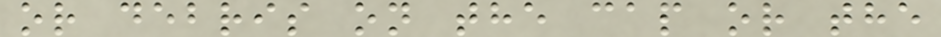or debris on the cap or the
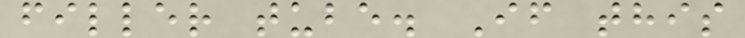filler tube. If this
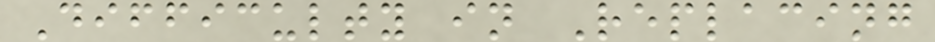Difficulty in Replacing
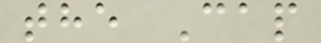the Cap
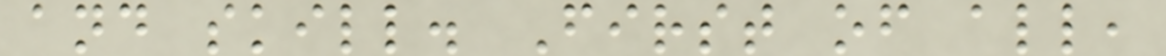and skill. First of all,
